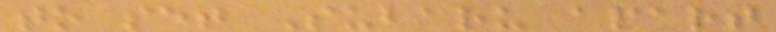to set Subaru apart
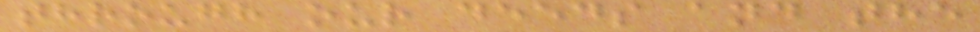through our deeds and the
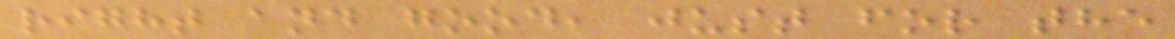right and good, just for the
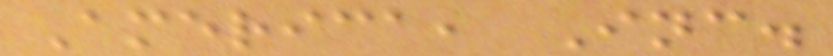America, Inc.
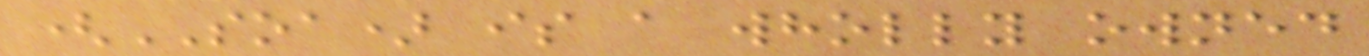(SOA) is a wholly owned
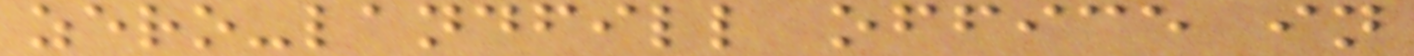zero-landfill office in
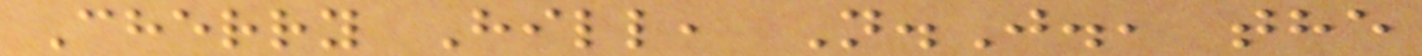Cherry Hill, N.J., the
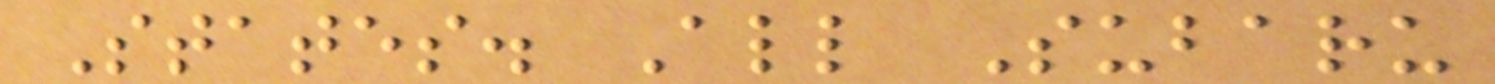States. All Subaru
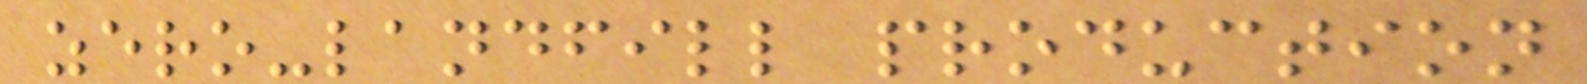zero-landfill production
